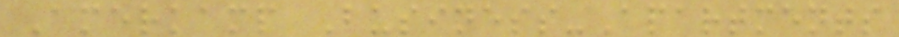Amerkamp Business-Apartments
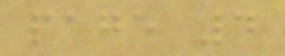page 4
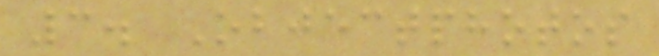3. Objectphotos
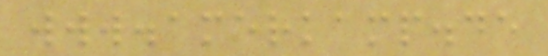www.amerkamp.de
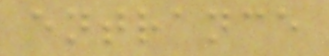entrance
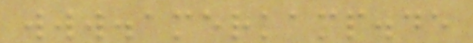www.amerkamp.de
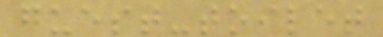guest-toilet
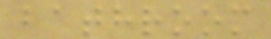bathroom
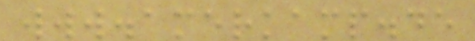www.amerkamp.de
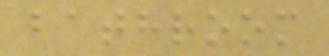bathroom
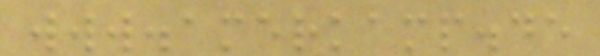www.amerkamp.de
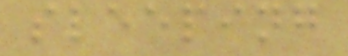sleeping
